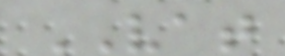VAT
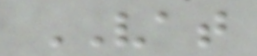VAT
